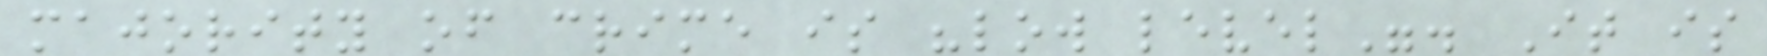majority of crime is "low level". It is
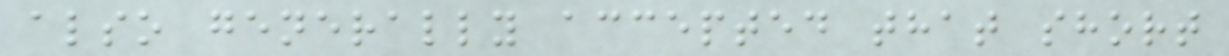also generally accepted that short
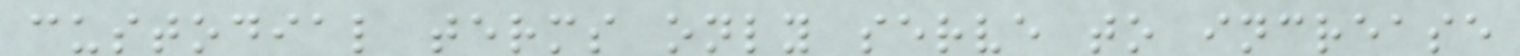custodial terms only serve to increase
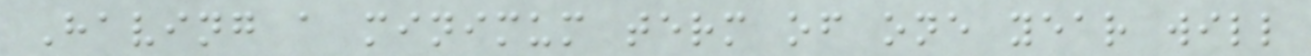Having a minimum term of one year will
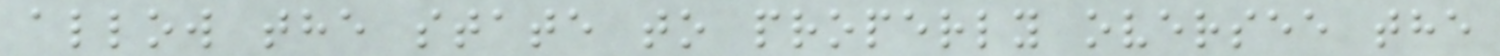allow the state to properly oversee the
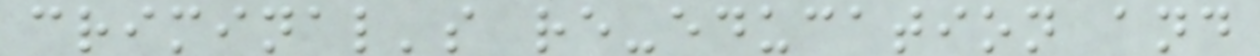criminal's re-education and
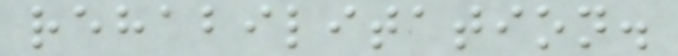rehabilitation.
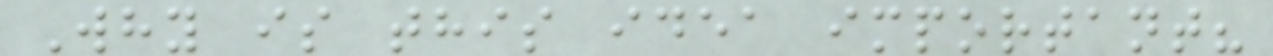Why is this idea important?
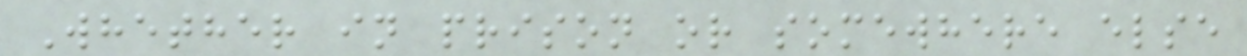Whether in prison or somewhere else
